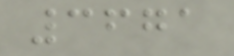3671
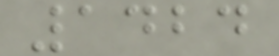1424
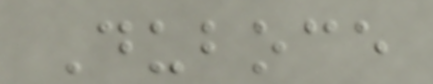Duboce
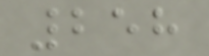258
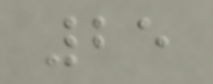25
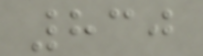830
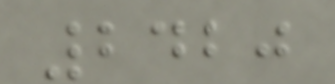2420
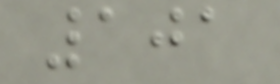101
